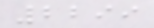2299
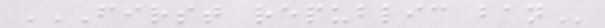FIRST REPUBLIC BAN
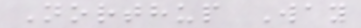Northup Way
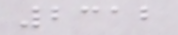2312
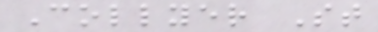Collyer St
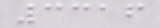3316
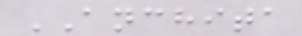ANCHITA
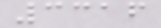3316
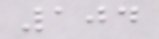104
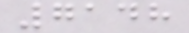7148
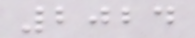2024
